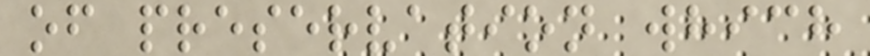of preservation which
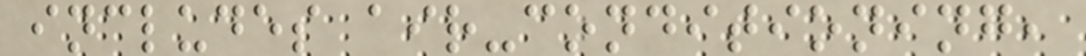includes air-conditioning,
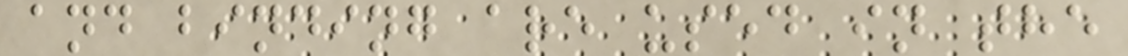and binding are used in the
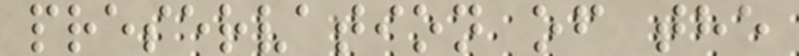preservation of the
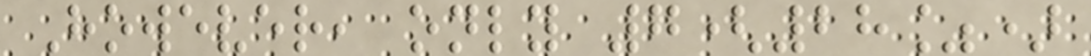However, only 7(28%)
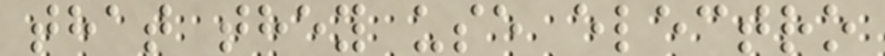that they use electro
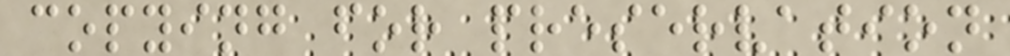copying for preservation
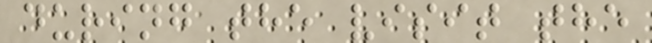during the visit the
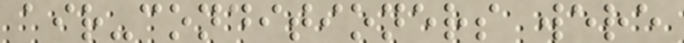air-conditioners were
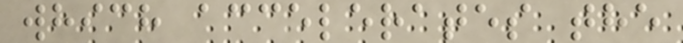which accelerates the
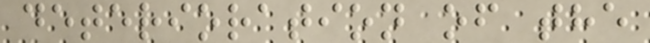deterioration of the
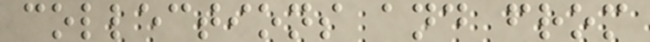collections and from
